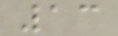13
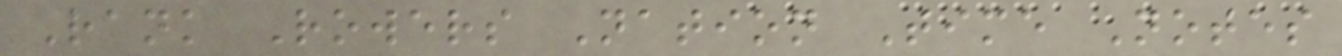Rank Rowers Nation Time Notes
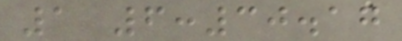1 6:30.17
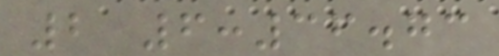2 6:36.73
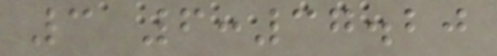3 6:37.20
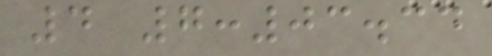4 7:03.34
